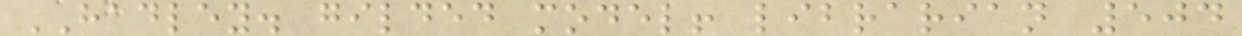HADLEY. gilded model! librarian 504
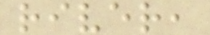river,
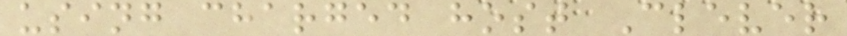using charged host Clever
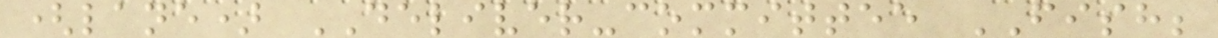(lane) DELIVER-committee FISH;
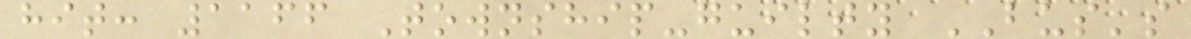hit: 1166 Township-guilty BUS's
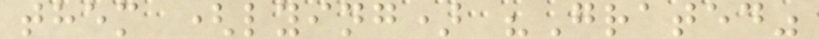them (lying) "Grated"
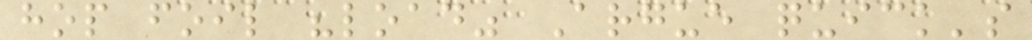hop foil "load" Argue quick's
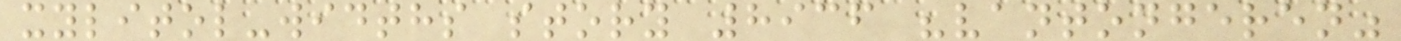xylitol-widths story 8936 "vantongeren"
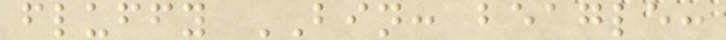fluffy BIN: beagle:
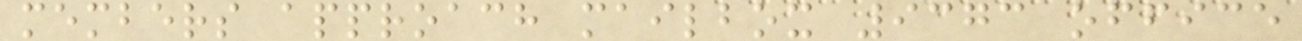members approach mailbox 9373 office
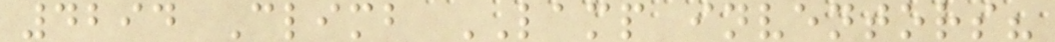4294 Climb LAMP inventors?
